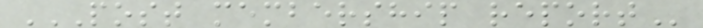POST MEMBERSHIP REPORT
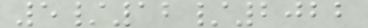5/12/2022
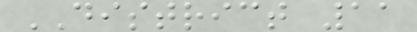DISTRICT 11
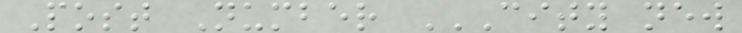Post Number CITY NEW
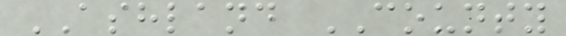ASHLAND COUNTY
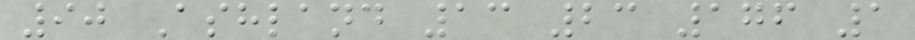90 Ashland 13 23 176 1
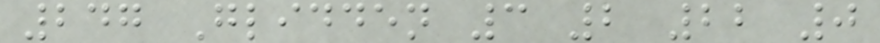247 Glidden 3 2 22 0
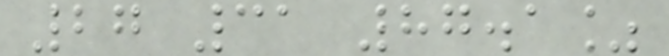27 31 87.1%
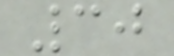30
